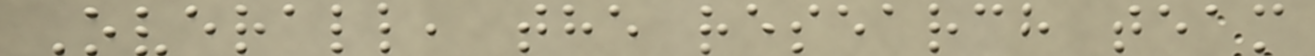Overall, the research team
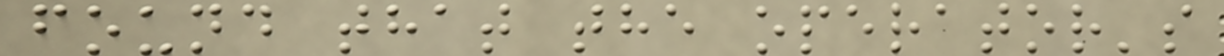found that the operator's
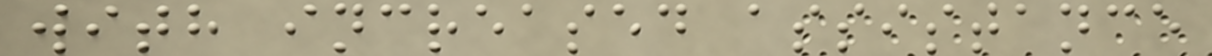with increased assistance
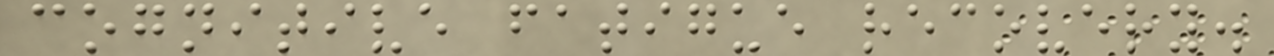cognitive fatigue recovery.
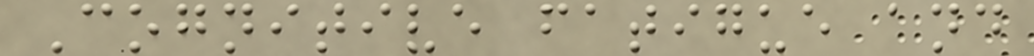Cognitive fatigue and
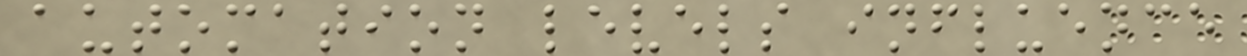automation levels influence
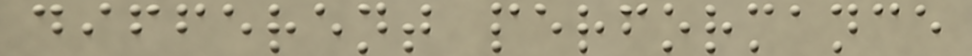different performance
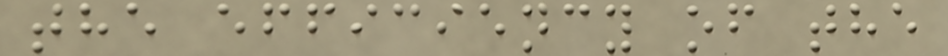the efficiency of the
